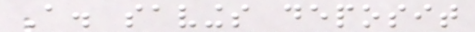A. savings deposit
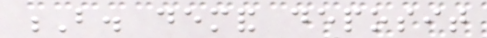B. demand deposit
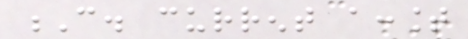C. current account
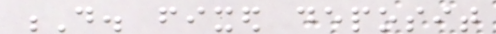D. fixed deposit
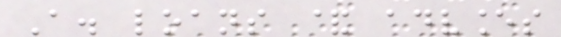A. loans & advances
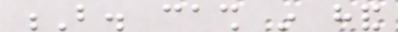B. cash in hand
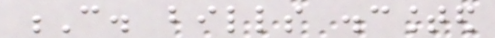C. bills discounted
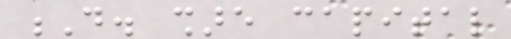D. share capital
